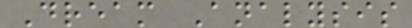Dream Analysis
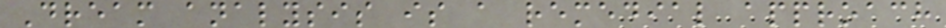Dream analysis is a remedial approach
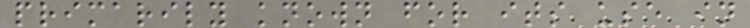primarily known for its use in
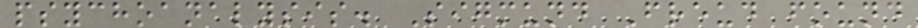psychoanalysis. Sigmund Freud found
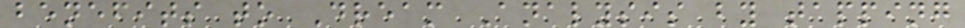benefits to Dream Analysis by tapping
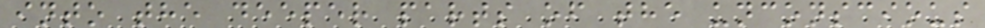into the deeper parts of the unconscious
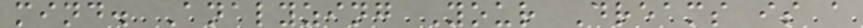mind. Analyzing Your Dreams is a
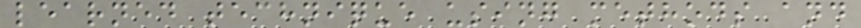learned technique using methods and
